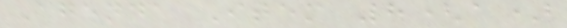Agenda Item 8(a)
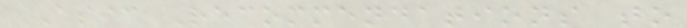ASIC Recommendations to
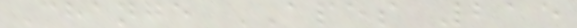Change APES 215
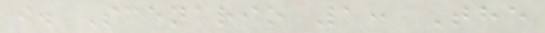i. Scenario 1: The
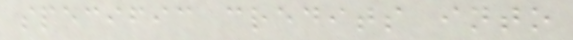specific credits into
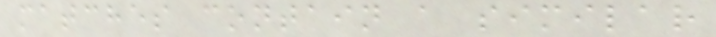matches contain a similar
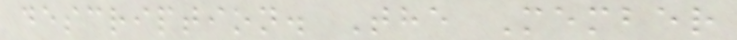description. The Member
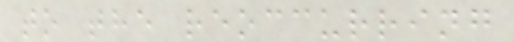to the reoccurring
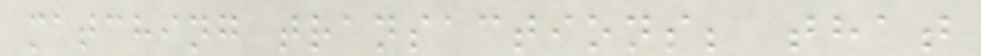matching transactions; that
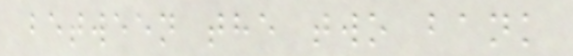between the two bank
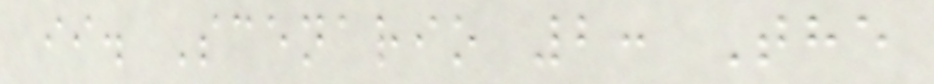ii. Scenario 2: The
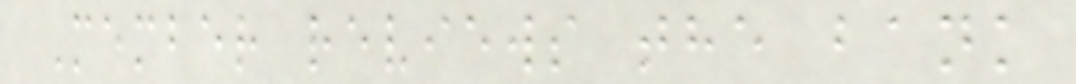Member reviews the bank
